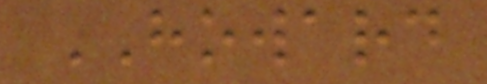HOWARD
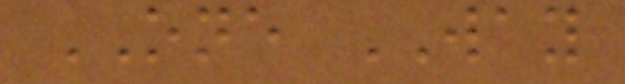ONE WAY
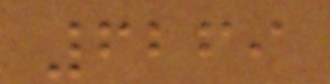6269
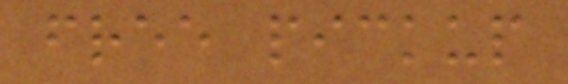free pickup
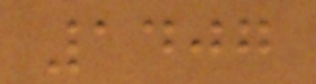1407
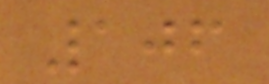106
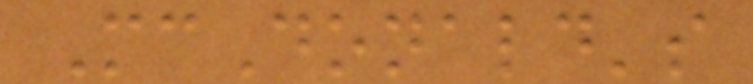McDonald's
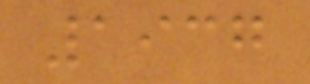1937
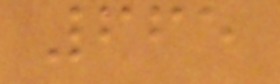665
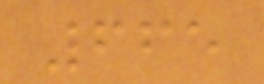665
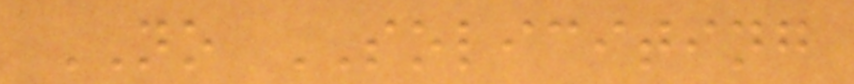NO SOLICITING
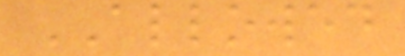ALLOWED
